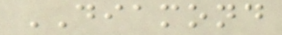DIAMOND
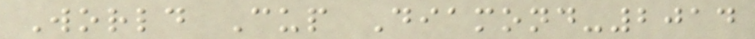World Cup Diamond-2014
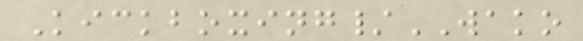Kickboxing/WAKO
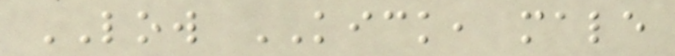LOW KICK, male
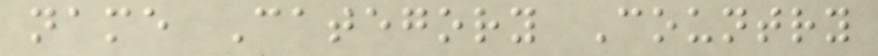name Category Country
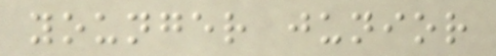younger junior
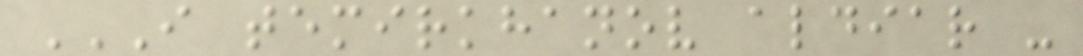I TEMIRKHANOV ALDIAR -
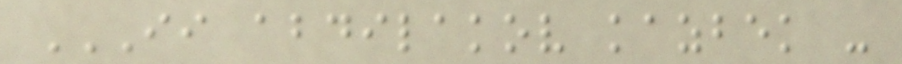II ABDILAKOV KAZBEK -
